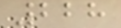228
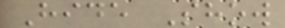Hide Show
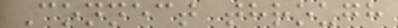Connect through
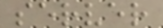server
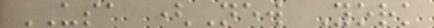USA (New York
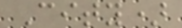City)
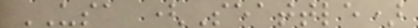USA (Seattle)
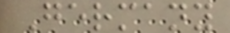Germany
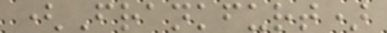(Frankfurt)
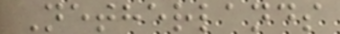Netherlands
